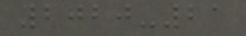2020-21
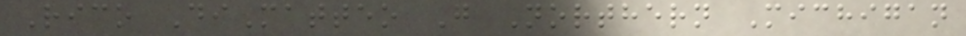Rico DiMatteo G Northern Michigan
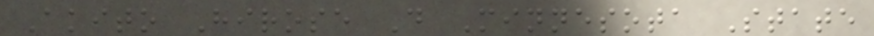Akito Hirose D Minnesota State
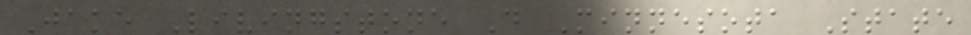Jake Livingstone D Minnesota State
